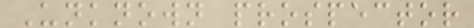Unknown prospector
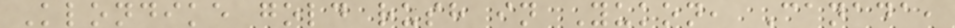Klondike gold rush in Yukon, Canada,
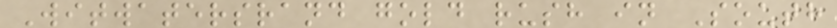Witwatersrand gold rush in South
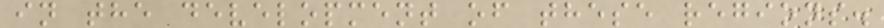in the development of these regions.
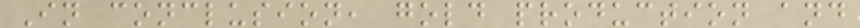In conclusion, gold production and
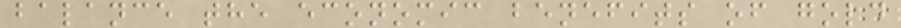balance the economic benefits of gold
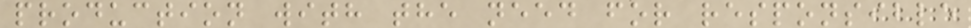production with the need for responsible
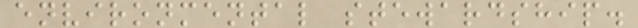environmental stewardship.
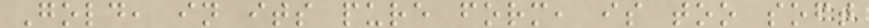Gold, in its pure form, is too soft
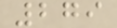279
